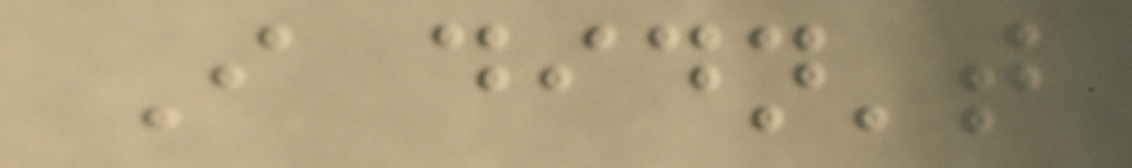I didn't
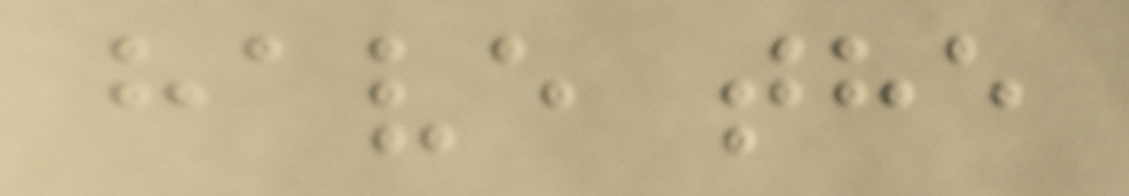have the
